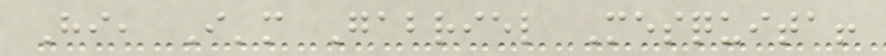Hi, I'm Gabriel Mesquita!
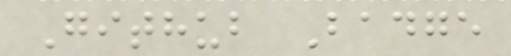Github Badge
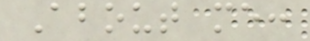About me:
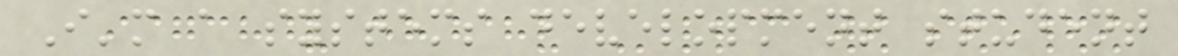I'm a systems development student
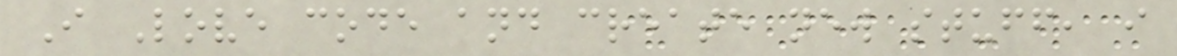I Love code and create new stuff, i
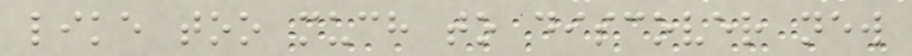like too much to discover new
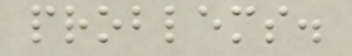problems.
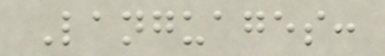Languages:
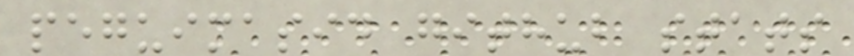peguimasid github stats
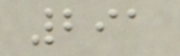291
